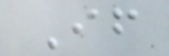If
